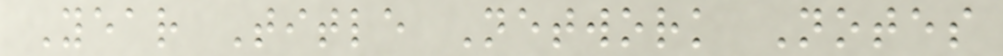Year Title Network Notes
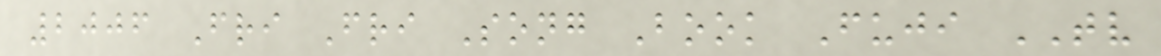2006 Fri Fri Song Book Fuji TV
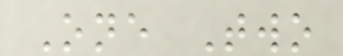One Two
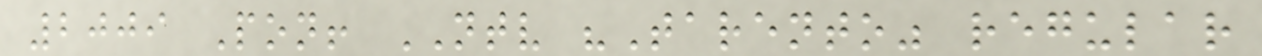2009 Pon! NTV "Tarento" regular
